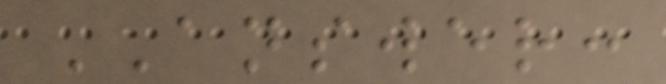ANSWER:
